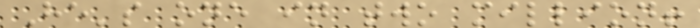He's one in two million!
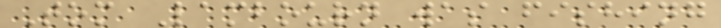Tom Lambourn was fishing
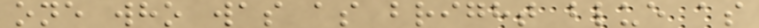one who was as bright blue as
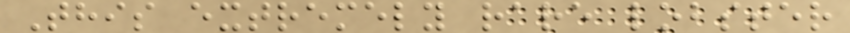This extremely rare lobster
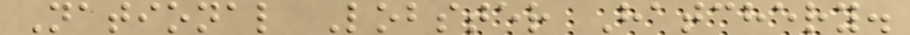National Lobster Hatchery.
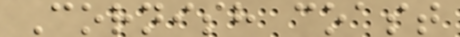Cornish coast
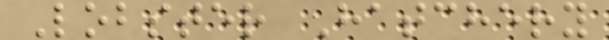Lobster Hatchery
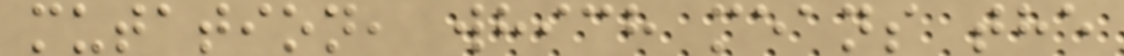mutation, which means the
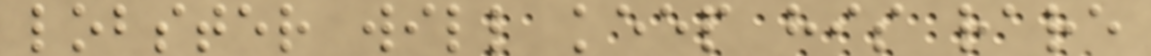lobster will keep his rare
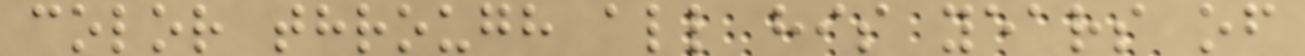color through all his years of
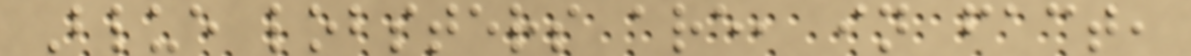Blue lobsters are, in fact,
